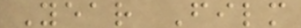Year Film
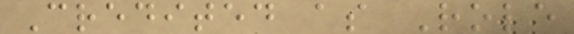Credited as Role
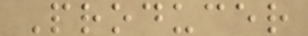Producer
